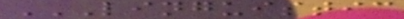LINGUISTIC
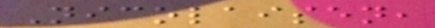Nicolaisen,
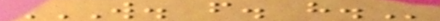W. F. H.
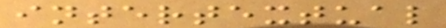intertextual
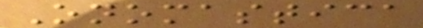Onomastica
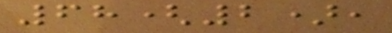68(2),
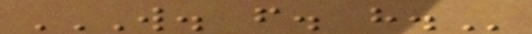W. F. H.
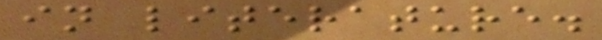in literature.
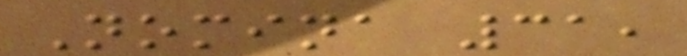Nomina 31,
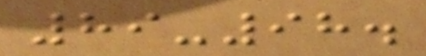89-98.
